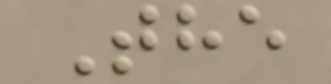The
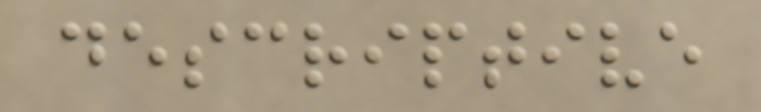descriptive
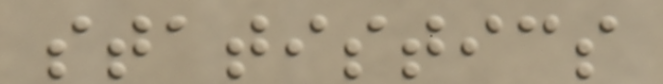statistics
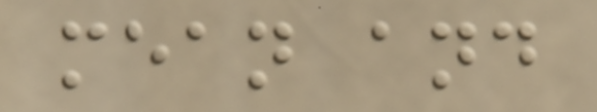mean and
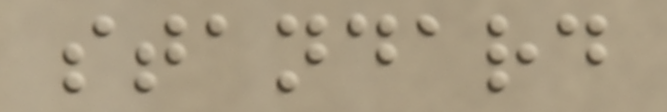standard
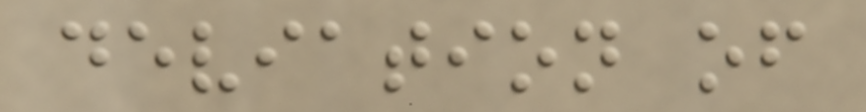deviation of
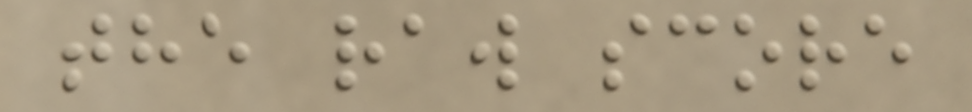the raw score
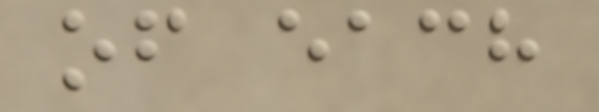of each
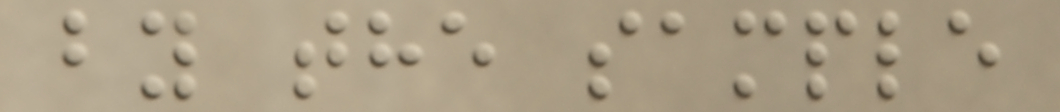by the sample
